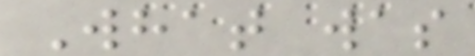What was
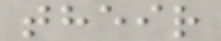their
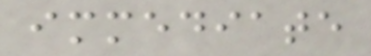immediate
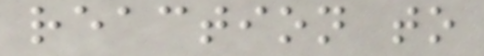reaction to
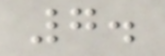7.
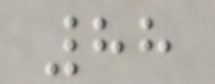88
